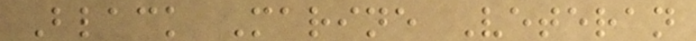Black Marine Veteran
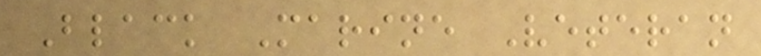Black Marine Veteran
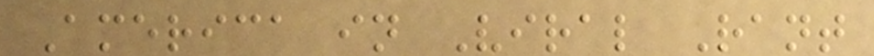America in Viral Rant
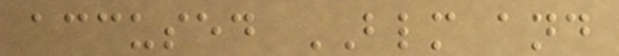accused BLM and
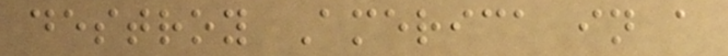destroy America in a
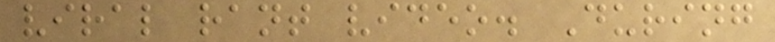viral rant video. During
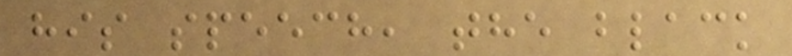his speech, the black
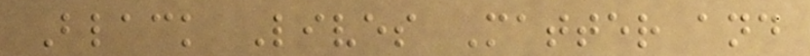Black Lives Matter and
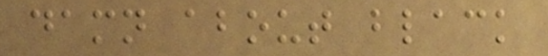damn about black
